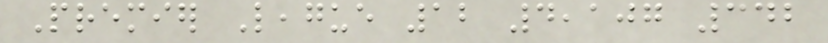Premier League 12 4,107 342
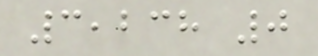3,238 0
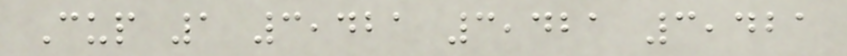Cup 1 3,421 3,421 3,421
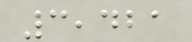3,421
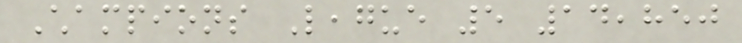Champions League 5 14,850
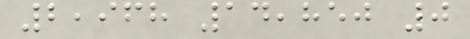2,968 14,850 0
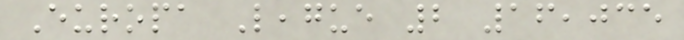Europa League 2 16,035
